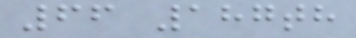66 187th
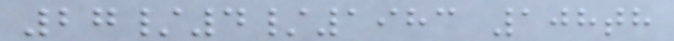27/4/1983 108th
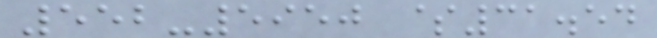552-5950 $31.54
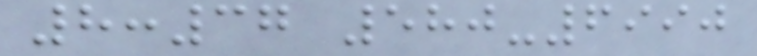8:37 580-6990
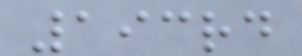193rd
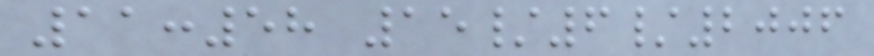11:58 15/6/2006
